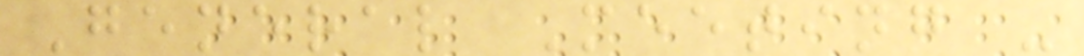General Meeting -
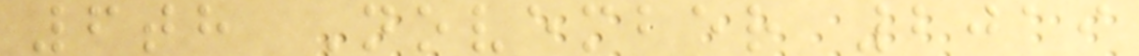6th November 2019
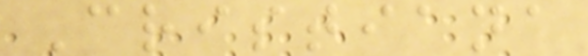Cristiana
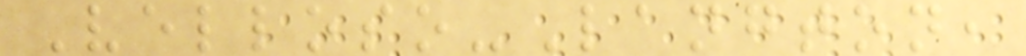Velloso-Langton,
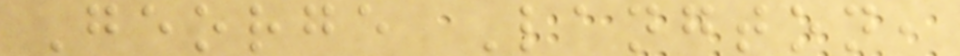George Langton,
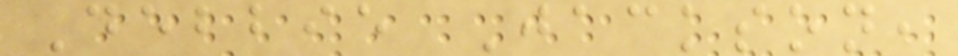Debbie Jackson,
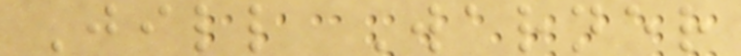Jill Warner
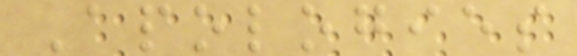Apologies
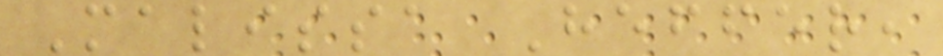Malissa Heffer,
